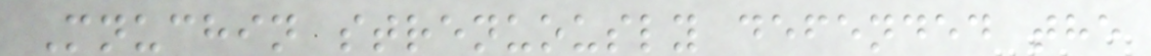Mnuchin strenuously defended the
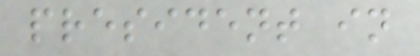president in
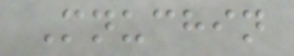Mnuchin
